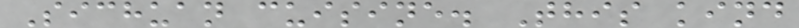Sichuan cuisine. This kind
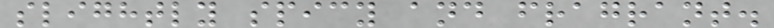slightly spicy and fragrant.
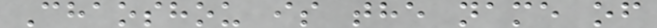Chaoshou is the name of
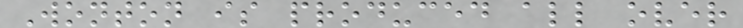Wonton is produced all over
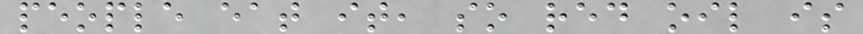people eat it, so red oil is
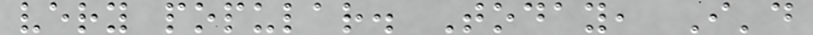very popular. Today, I'd
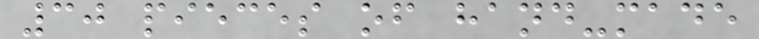30 pieces of hand-made
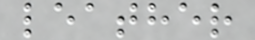leather
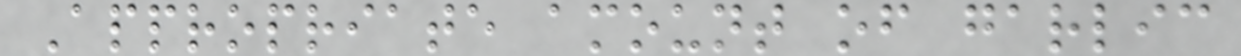Appropriate amount of garlic
